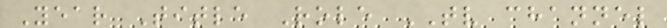Year Title Role TV channel
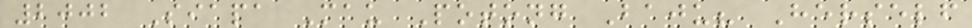2002 Siapa Mau Potong Baju? Herself
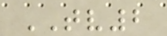TV2
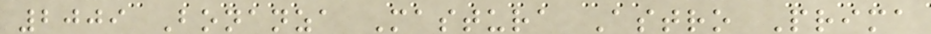2009 Bonanza Mastura Astro Prima
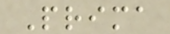Prima
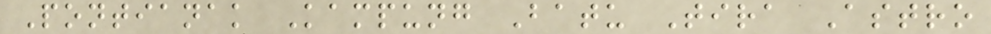Pontianak Kampung Batu Tira Astro
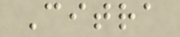Citra
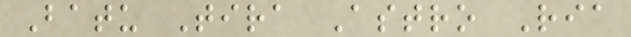Batu Tira Astro Ria
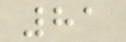81
